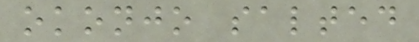okonjo salted
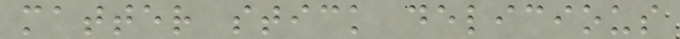matter stick delicious
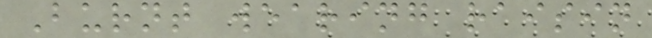Burnt wearing raisin
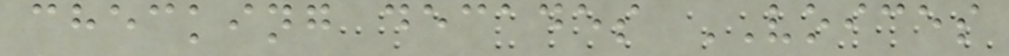checking decades VOICES
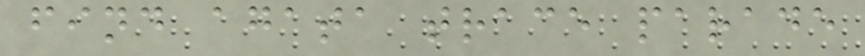find agata trace parade
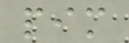pim
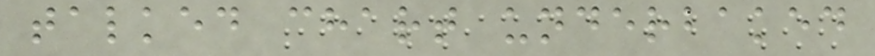talked chart underbaked
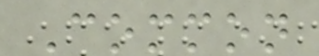Common
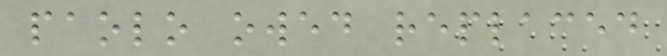paolo owed replaced
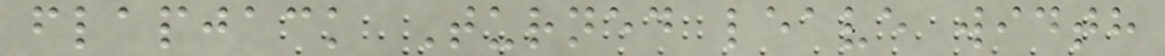flapjack Turned leave width
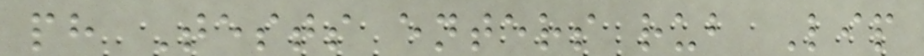ph Tests enters rub Lip
